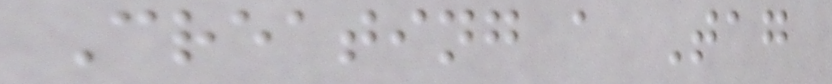Creating a Tag
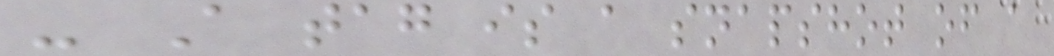- A tag is a snapshot of a
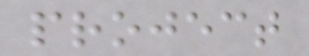project
